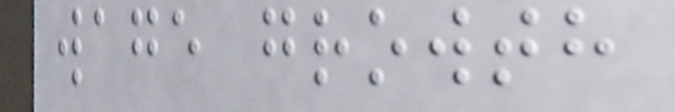wage growth
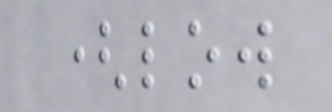(low
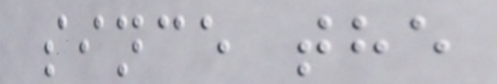since the
